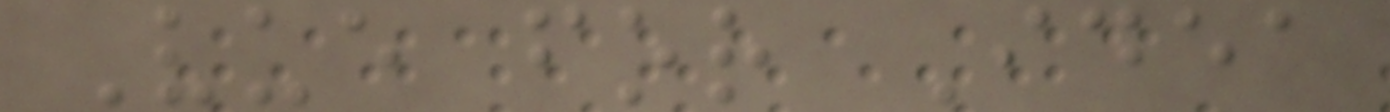Vue for Idea
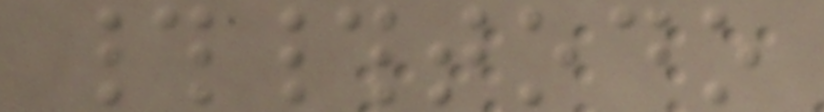##todo
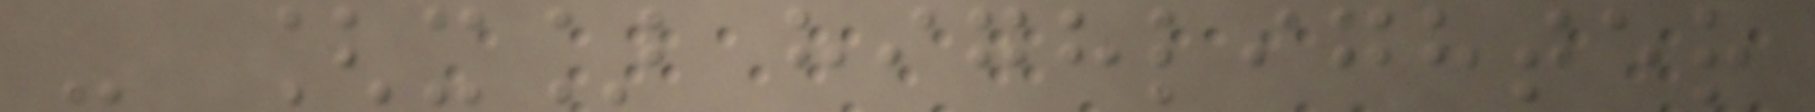- [x] highlighter
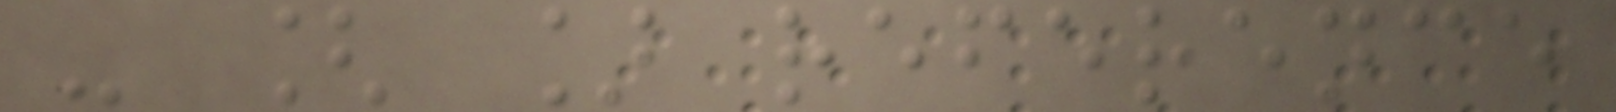- [ ] reference
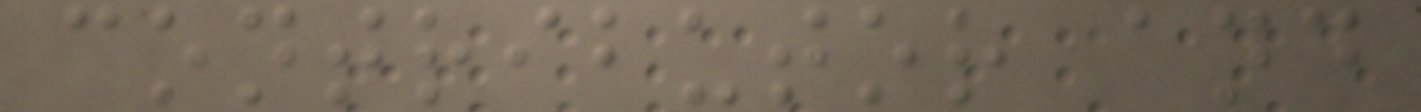contributor and
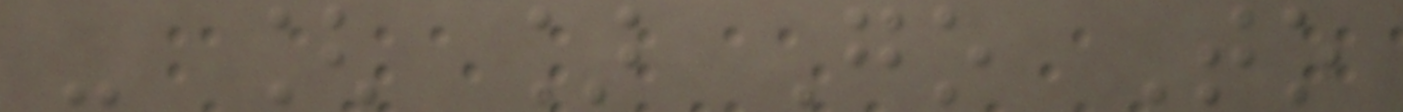- [ ] Go To
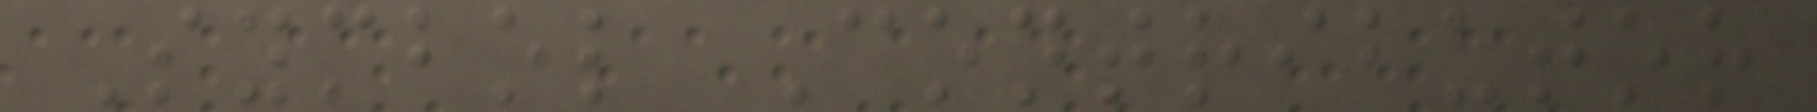Symbol Contributor
